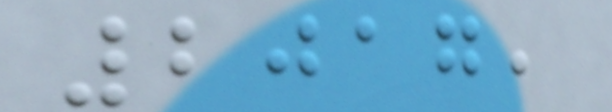2017,
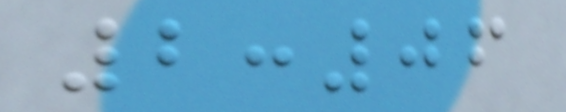2:06
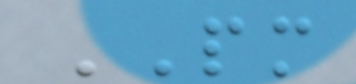PM
